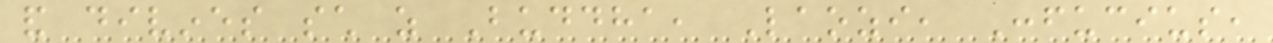and divines such as Buddha, Laozi, Confucius,
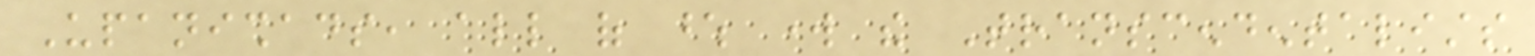Upanishads, all of whose work the Transcendentalists
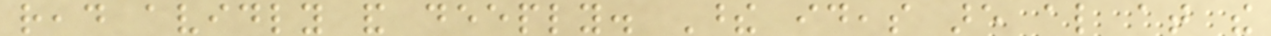read avidly and deeply. These ideas are also at the
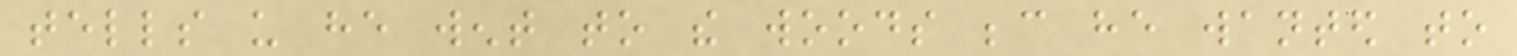tells us he went to the woods because he wanted to
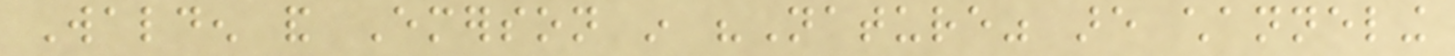Walden and Emerson in "Nature" are channeling
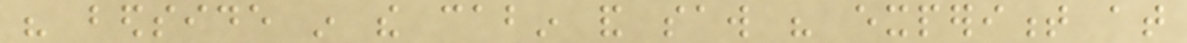his bedside in the cabin and saw his experiment at
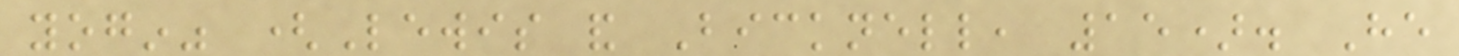yogin" (Lewis and Bicknell, 15). He
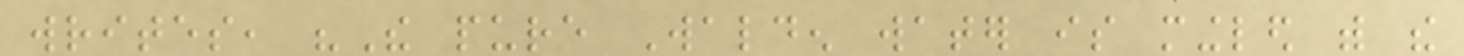writes, "The pure Walden water is mingled with the
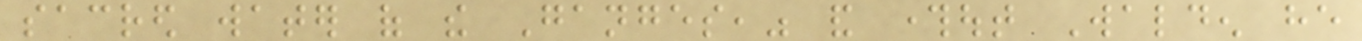sacred water of the Ganges," and throughout Walden he
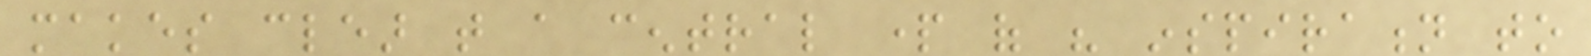makes clear that a central part of his inspiration to
